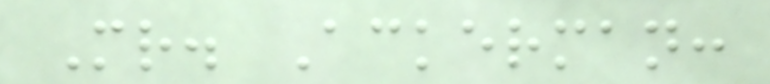Mr. Ackerman:
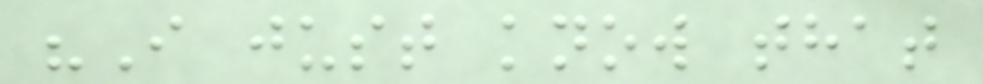"I just know that
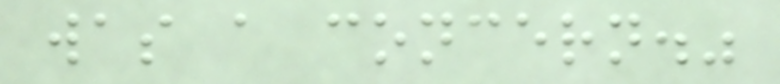was a concern."
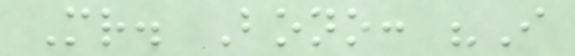Mr. Bono: "I
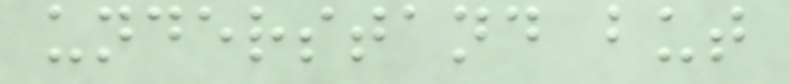understand but
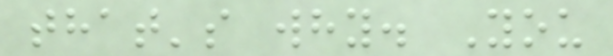that's why. You
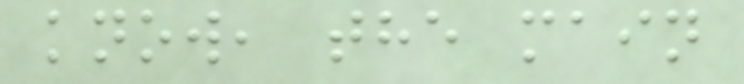know, the main
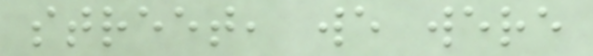street, we were
